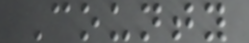County
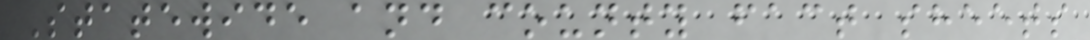Statewide and county fact sheets
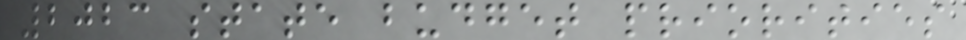2023 state budget priorities
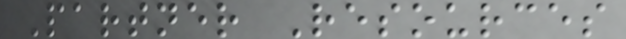Partner Resources
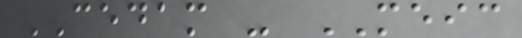CEDAM - MEIC
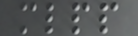mlpp
